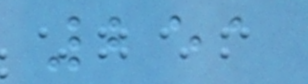251
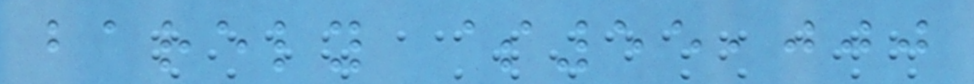barely $55,000
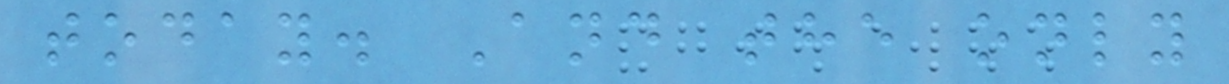today. And the only
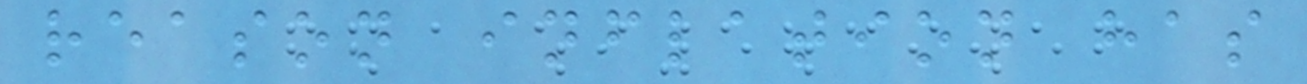reason inflation has
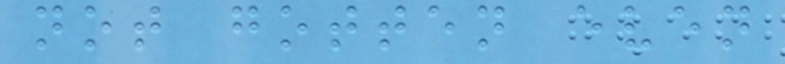not gotten even
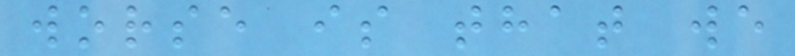worse is that we
